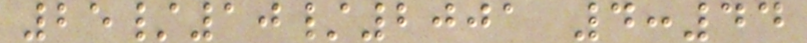25/10/2001 4:44
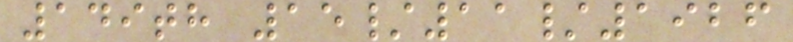149th 15/11/1926
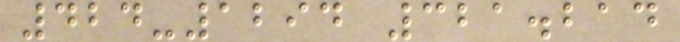424-1294 321.214
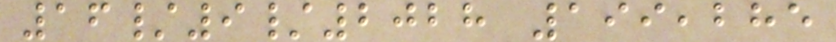16/9/2028 199,285
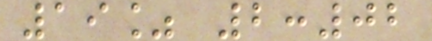19% 2:02
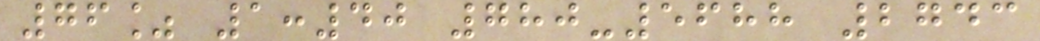76% 1:40 780-5688 2743
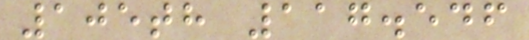105th 117.546
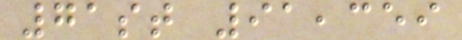71st 91,359
